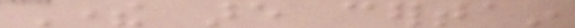There are certain
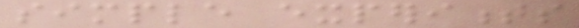simple experiments
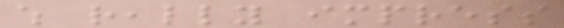which really impress
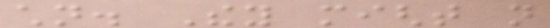children. They might not
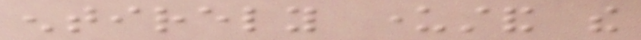entirely understand the
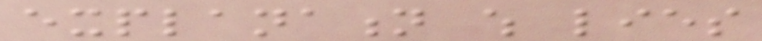explanation which lies
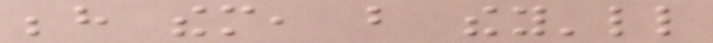behind them, but they'll
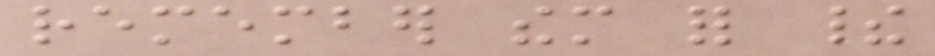remember them for their
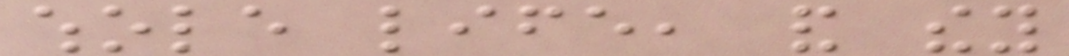whole life, and they
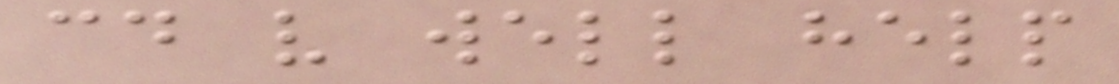could very well help
